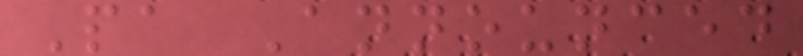Pa Announced
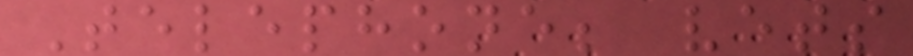Telephone; vets
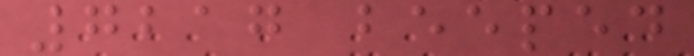7217 beeped
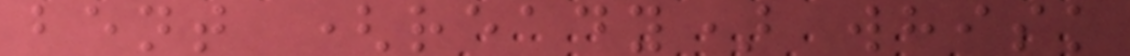bent (ready) whisk
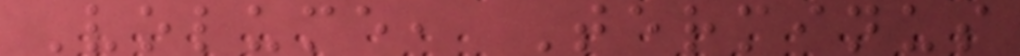Volume, Terminus
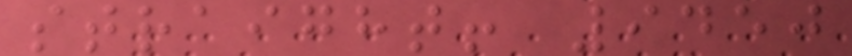straight! 9450
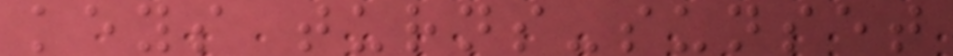keys turns-sunset
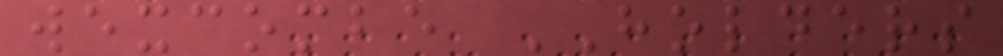wexcombe HOLDERS
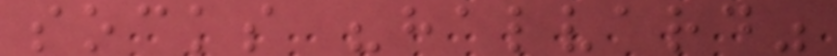socks "halvard"
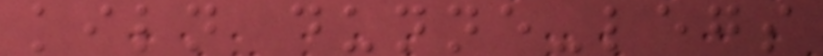kiln dunne-legs
